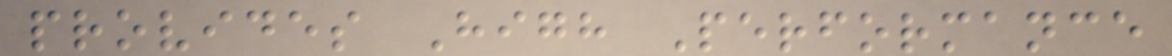provides High Performance
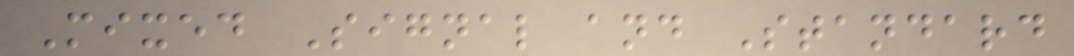Mixed Signal and Standard
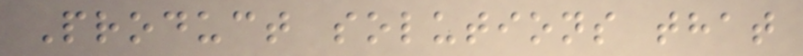Product solutions that
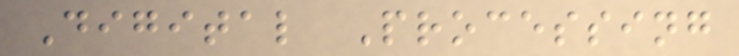Digital Processing
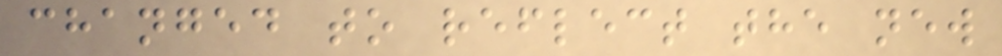changed to reflect the new
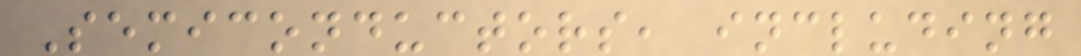Semiconductors, including
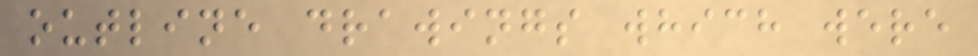outline drawings which were
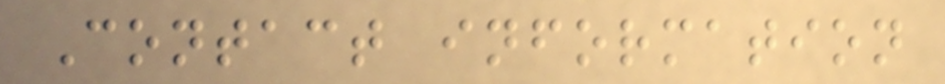Contact information
